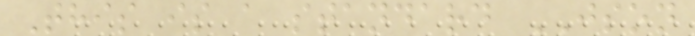This is a standard JSON
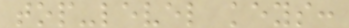top-level keys:
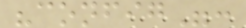"config":
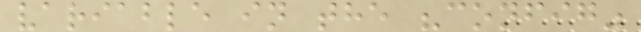variable in the "config"
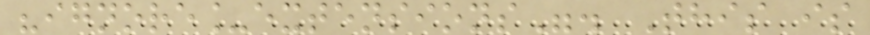"ignore_extensions". This is
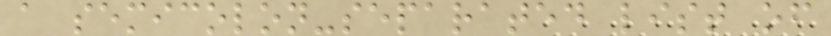a semicolon-separated list of
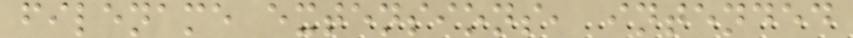filename extensions, intended
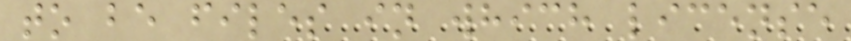to be files in which license
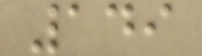149
